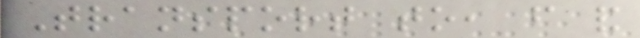Transport to, from and
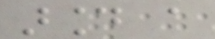around a
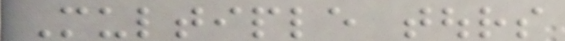Multiple tours
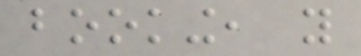booking, you
